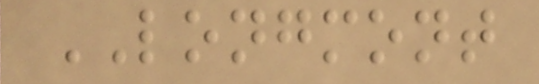LONGMONT
